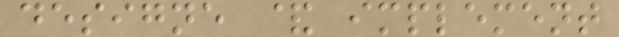designe & implement
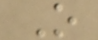O
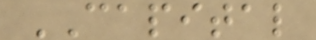CAPITAL
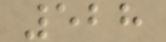528
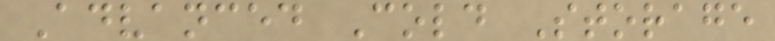Advanced Cold Storage
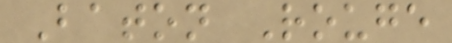Baton Rouge
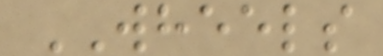WHEELS
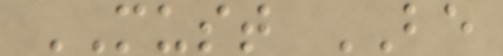MUST BE
